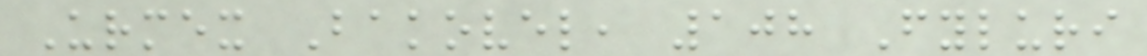Urmex Bakovel, 108 Fyluri
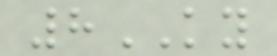8KY
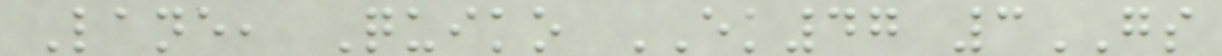Lane, Quiko EK47 3GS
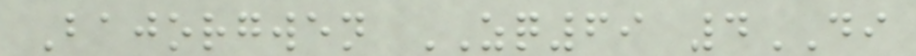Bajorgwen ZQ69 4DI
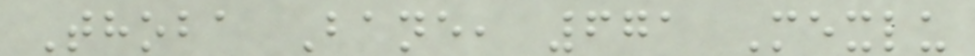Thoba Bane, 671 Mexlu
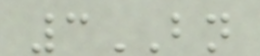3BN
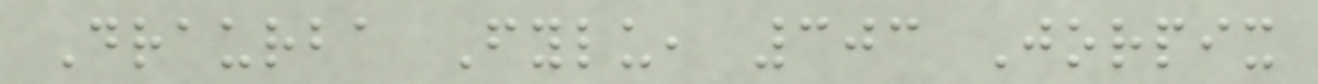Draurba Fylu, 303 Jorpix
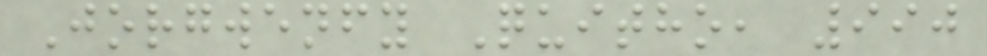Jorgwenfy Quitho, 990
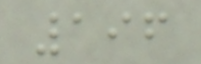196
